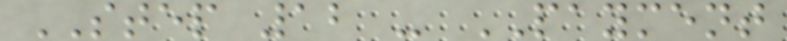STEP 12 - PAYMENT
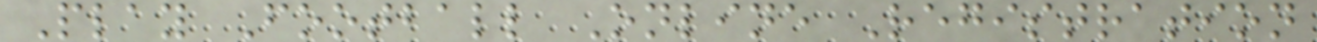Play Football Online Registration
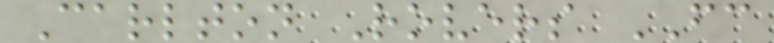Carlton Rovers FC
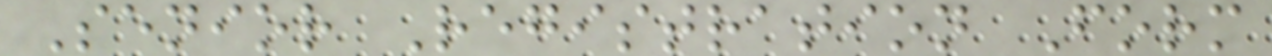Senior Registration Form
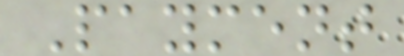Payment
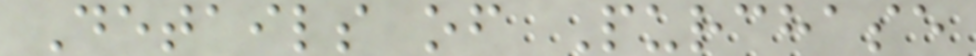Details of Purchase
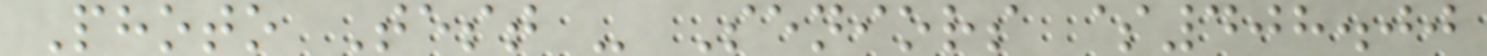Photo Test - Seniors $408.00
